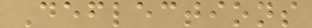Deflections
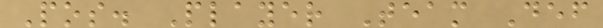Pos. Player Team Def
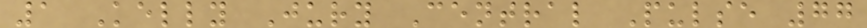1 Kelly Jury Central Pulse 77
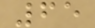65
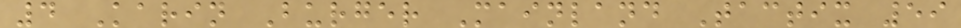4 Karin Burger Mainland Tactix 59
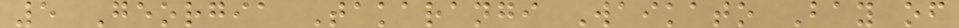5 Georgia Takarangi Waikato Bay of
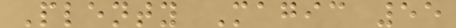Plenty Magic 55
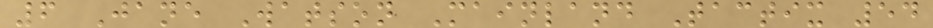6 Jane Watson Mainland Tactix 54
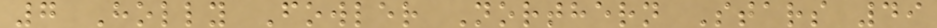7 Holly Fowler Northern Stars 49
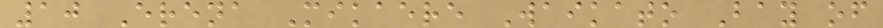10 Erena Mikaere Waikato Bay of
